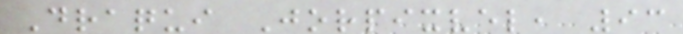Draqui Jorpixvel, 93
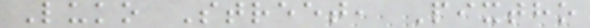Luko Street, Pixtho
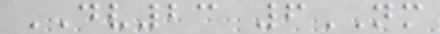DV23 6NM
